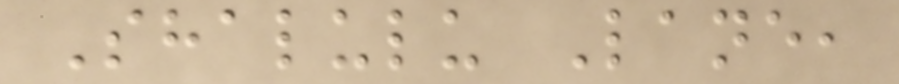Shalulu Lane,
